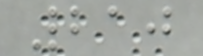210
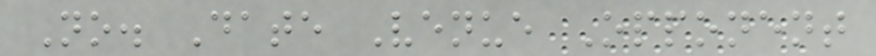No. Date Venue Opponent
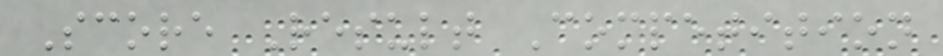Score Result Competition
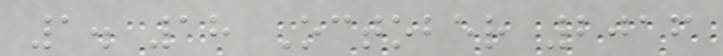1. 18 October 2016
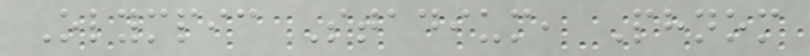Olympic Stadium, Phnom
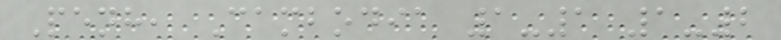Penh, Cambodia 1-1 1-2
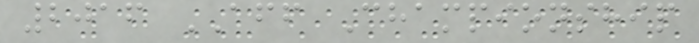2016 AFF Championship
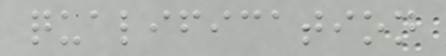qualification
